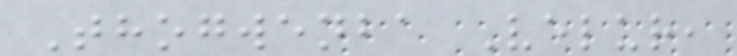Thogwenba Velur,
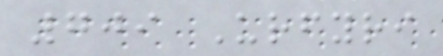709 Urfyri
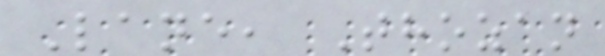Lane, Thozan
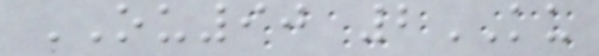OU90 2KU
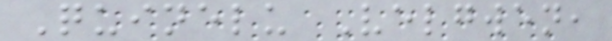Quinelu Velgwen,
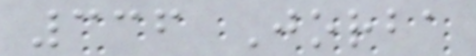336 Jorba
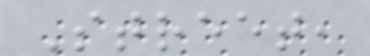Street,
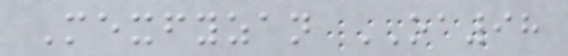Mexfyzan OA98
